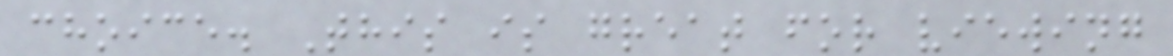choice. This is great for viewing
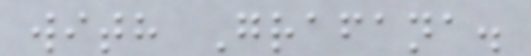with Grafana.
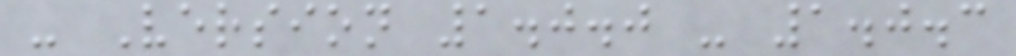- Version 1.0.0 - 1.0.3
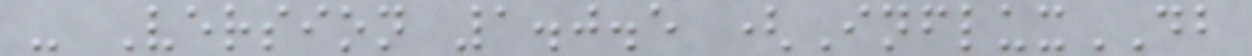- Version 1.0.5 (InfluxDB
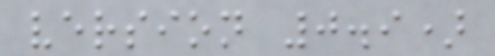version 0.9)
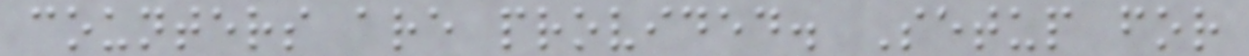counters are provided. Setup for
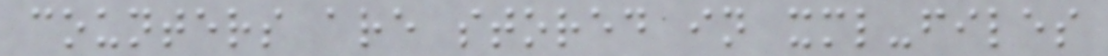counters are stored in xml-files
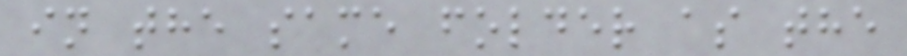in the same folder as the
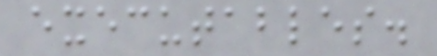executables.
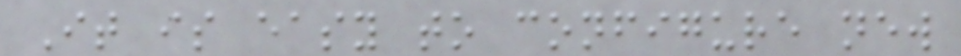It is easy to configure new
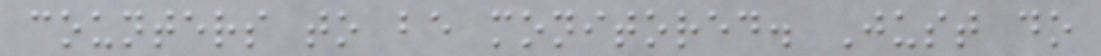counters to be monitored. Just do
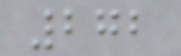272
